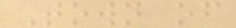Town of
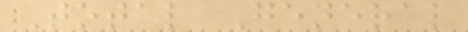Total General
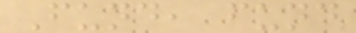Fund, fund
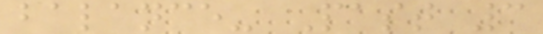balance- Past 3
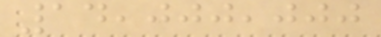14,000,000
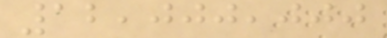12,000,000
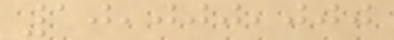10,000,000
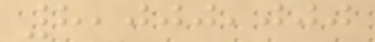8,000,000
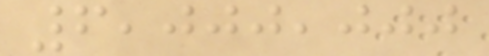6,000,000
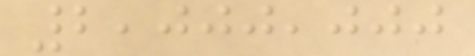2,000,000
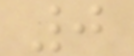0
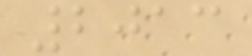2013
